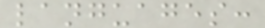languages:
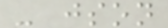- json
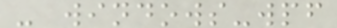- windows-wpf
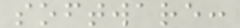software:
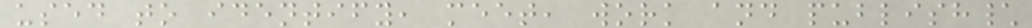used to identify, meet, work and publish\
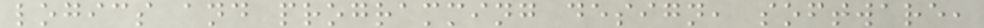logics and programming design, software,
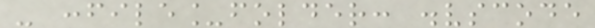- :file_folder: .vscode
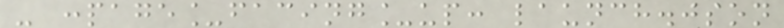- :page_facing_up: launch.json
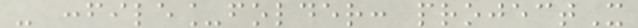- :file_folder: projectX
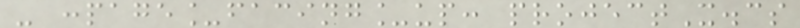- :page_facing_up: projectX.cs
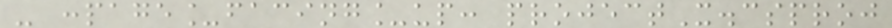- :page_facing_up: projectX.csproj
